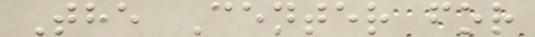The Center for
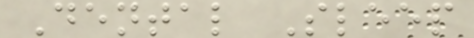Dental Sleep
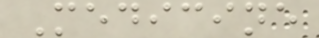Medicine
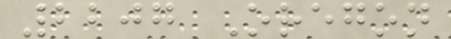2207 Oregon
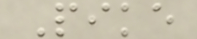Pike
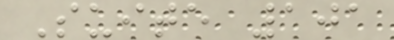Suite 101
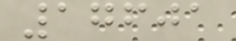17601
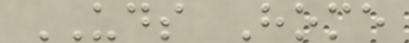UDS Home
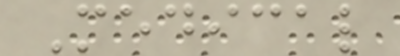Medical
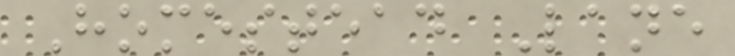Homestead Lane
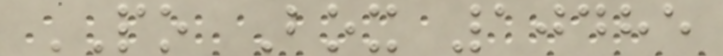PO Box 10485
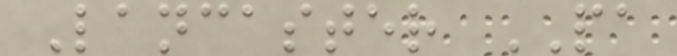Lancaster PA
